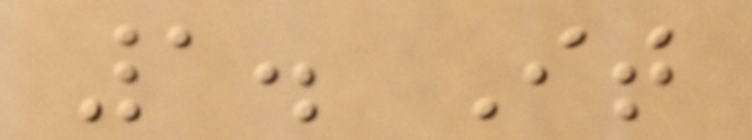1. It
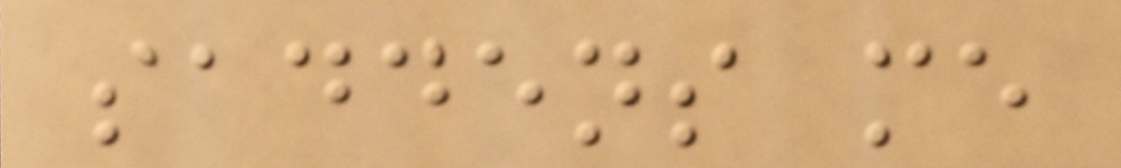saddens me
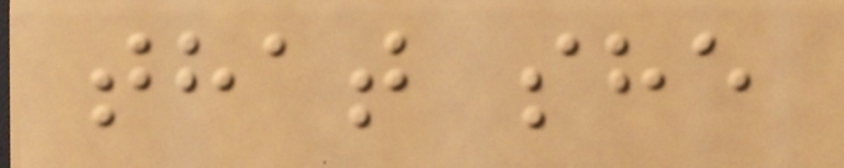that she
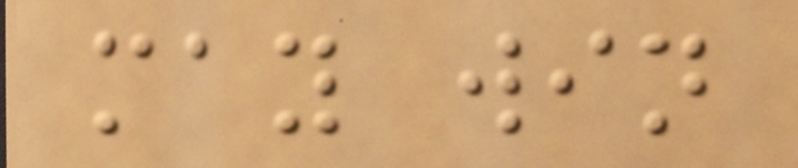may win
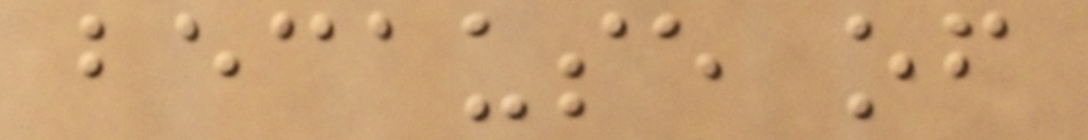because of
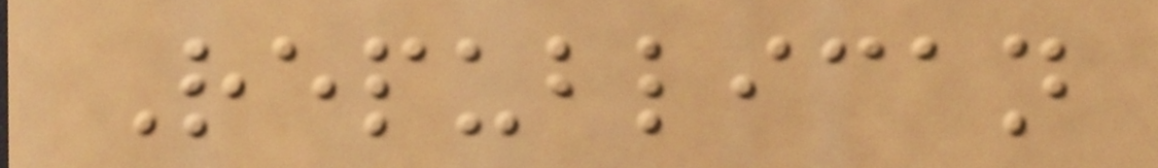Republican
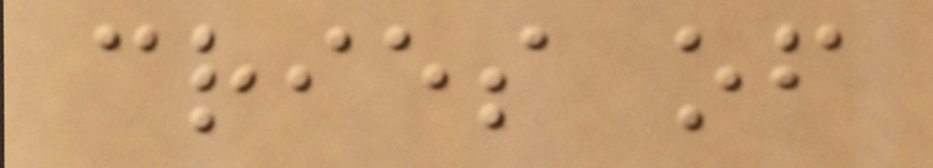cries of
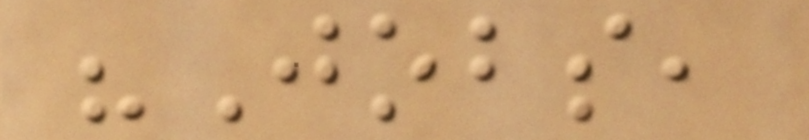"Jobs,
